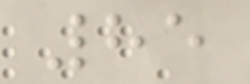85
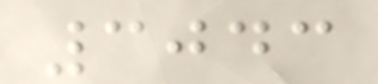3043
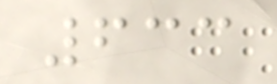633
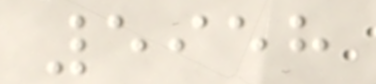5958
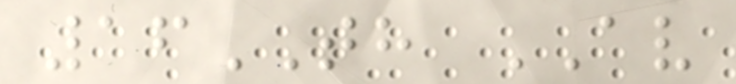16TH AV
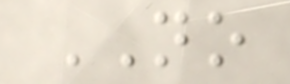NO
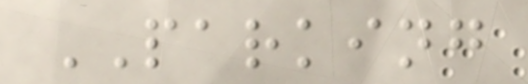PARKING
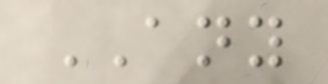ANY
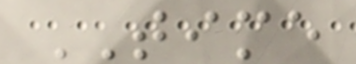TIME
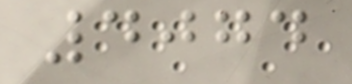4074
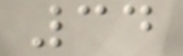34
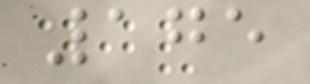175
